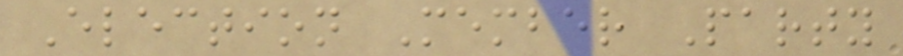Election Member Party
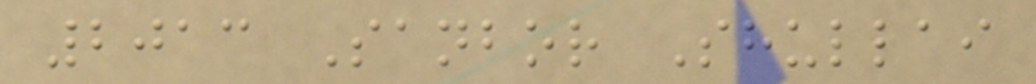2013 Sanbor Shullai
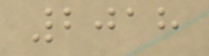2018
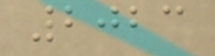2023
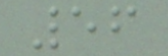56
